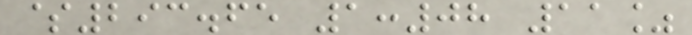$293.65 1:08 11%
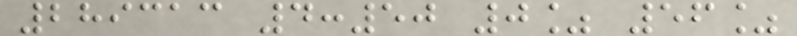289313 4:50 0% 56%
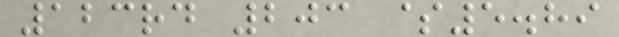123rd 203 $5.89
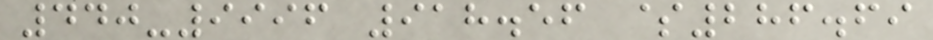440-9996 918.56 $286.69
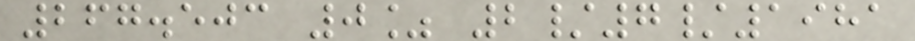267.503 0% 2/7/1981
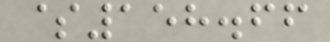$158.66
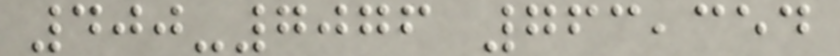400-7076 763,354
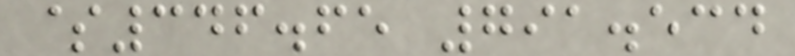$346.65 791.534
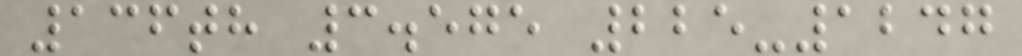136th 3.575 225-1247
